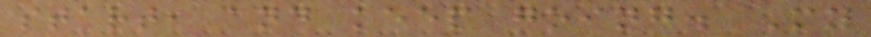start, and keep going. My
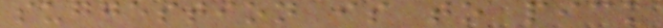suggestion is to pick
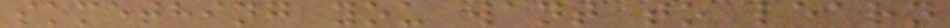something you want to learn
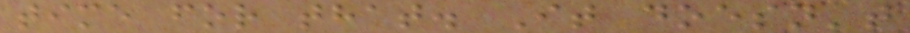time for that. It doesn't
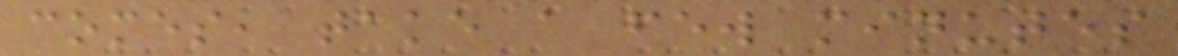comes, take a few minutes
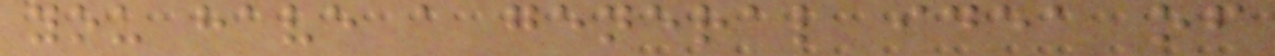you have a general idea of
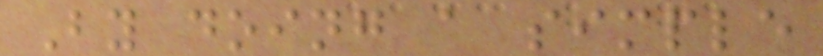By doing a simple
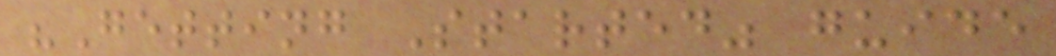"Getting Started" guide
